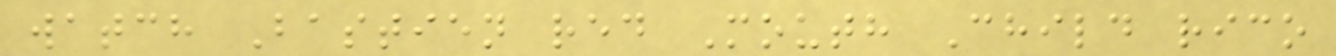watch Bastien red Mouth Child rico
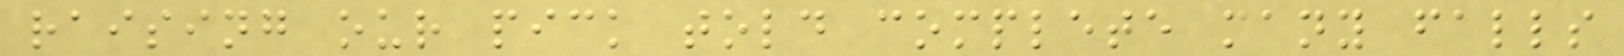raising our pick told complete many falls
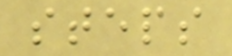steps
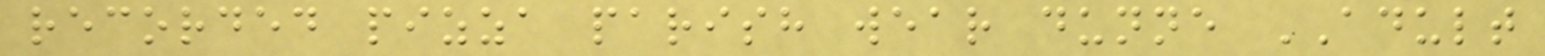recorded pizza parish wear dunne ADULT
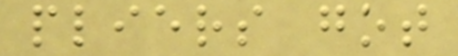pliers got
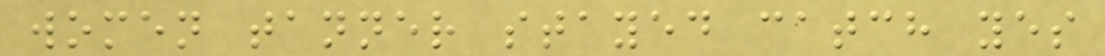women tanner stayed catch yes
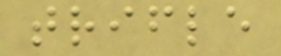trifle
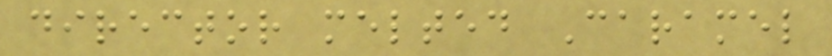director melted Caramel
